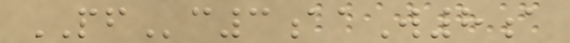PFc3aaW8a
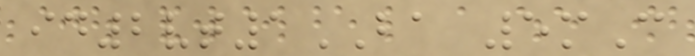id2vt1BA 5mC
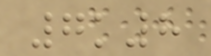7k8
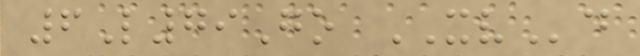6L79Go XVd
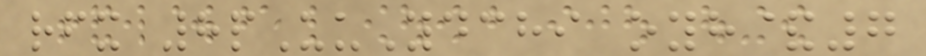rfx 8pUuYdchi oyh&7
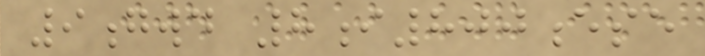9gwd 8i800ese
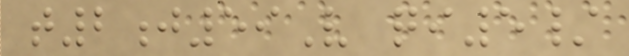t2j59V qi5/
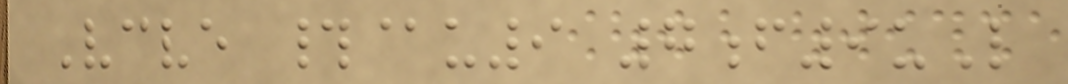Vcve #@u9 7f9uL
